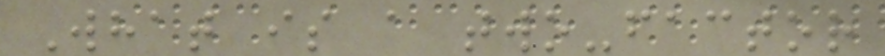What is a two-factor
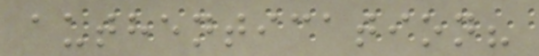authentication?
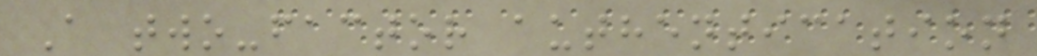A two-factor authentication
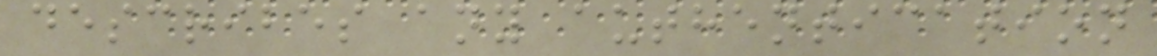describes any authentication
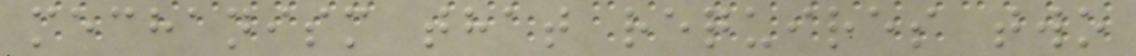mechanism that requires two
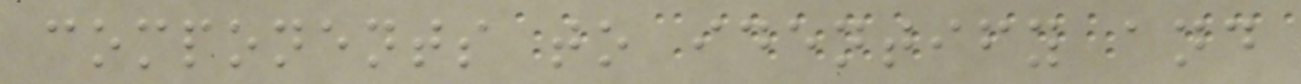components to identify and
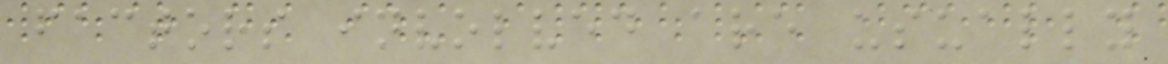factors involved are usually
